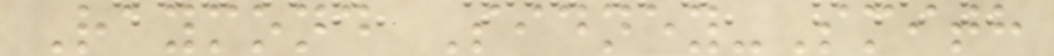Raymond Sidney-Smith
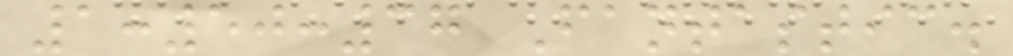1:50:37 Fantastic.
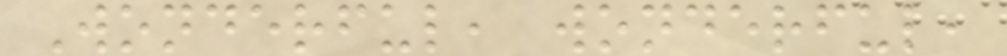Wonderful, wonderful,
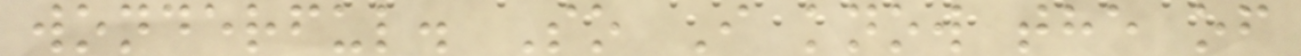wonderful. So I know the of
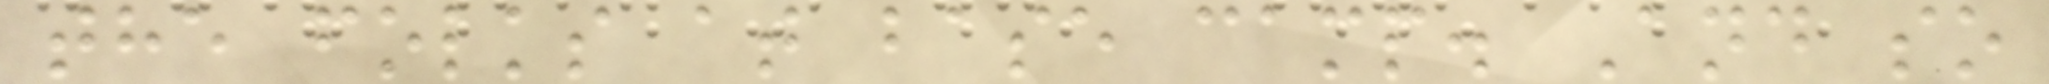the folks at base camp. And so
